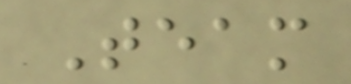Team
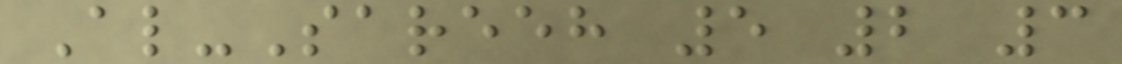Al-Sareeh 5 2 3
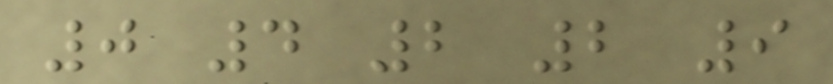0 4 2 2 9
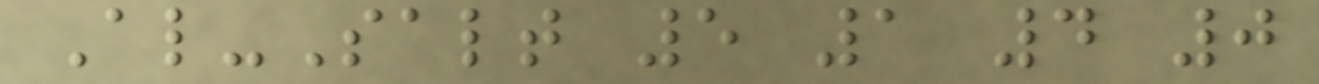Al-Salt 5 1 4 0
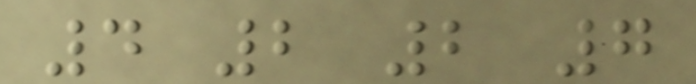4 2 2 7
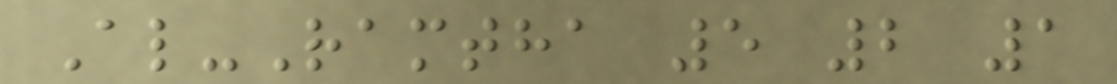Al-Ramtha 5 2 1
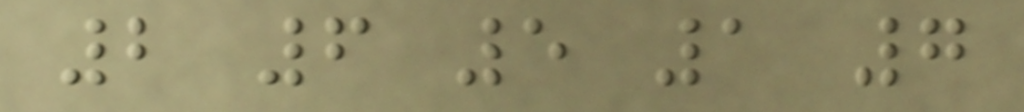2 6 5 1 7
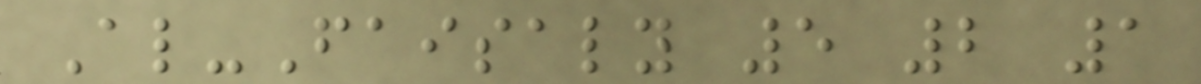Al-Faisaly 5 2 1
